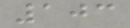103
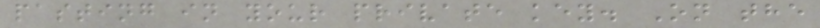pasting in your private key. On the
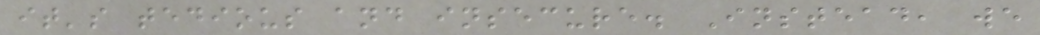it's tedious and insecure. Instead, we
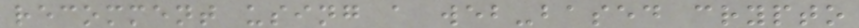recomment using a web-based crypto
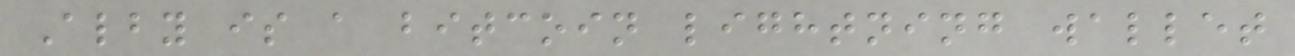Alby is a bitcoin lightning wallet
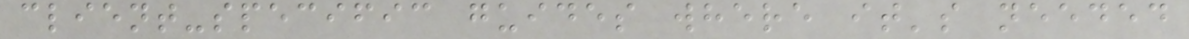client-specific guides where it's needed
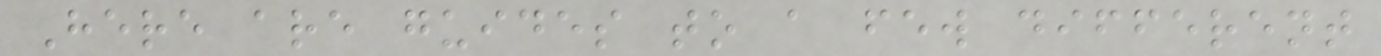Here are guides to a few different
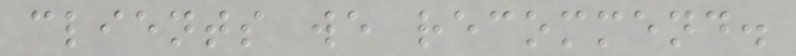clients we recommend.
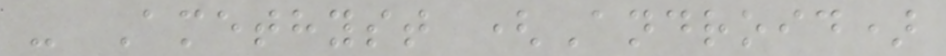- Amethyst (Android)
